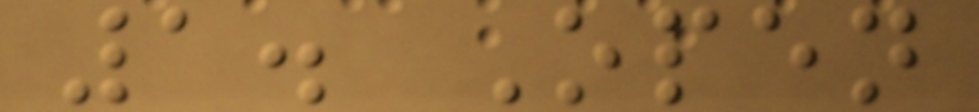1. Open
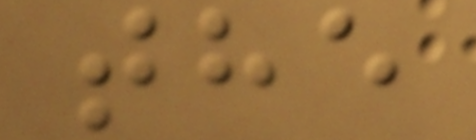the
